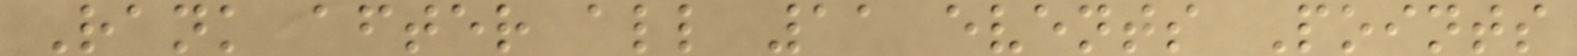Rank after all 11 events Points
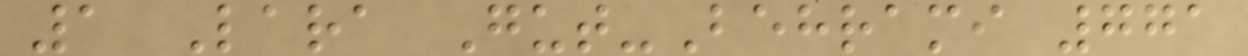1 Lara Gut-Behrami 771
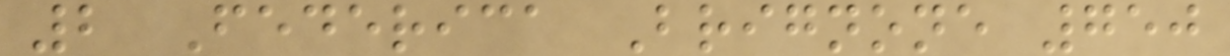2 Federica Brignone 750
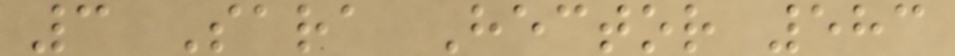3 Sara Hector 583
